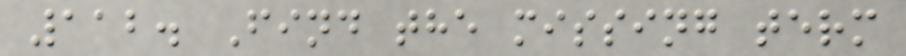112. Find the missing term
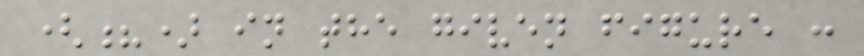(?) in the given figure :
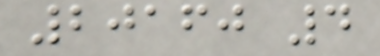20160 4
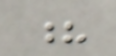?
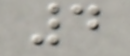4
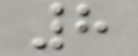8
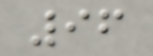96
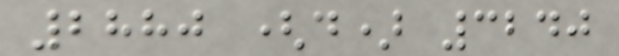2880 (d) 3240
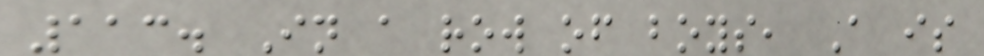113. In a row of boys, A is
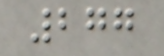277
